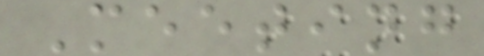Meeting
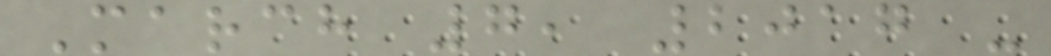March 7, 2017 -
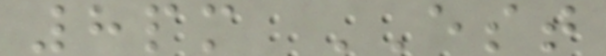8pm EST
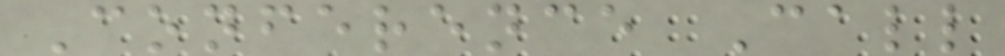Conference Call
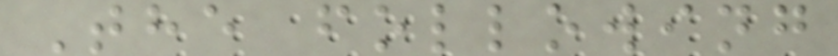The following
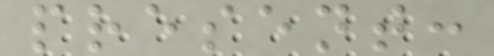present:
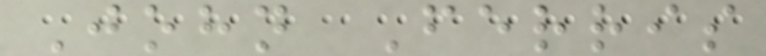John Ferris
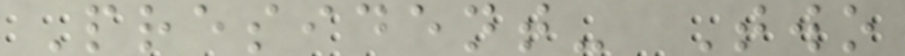President- Two
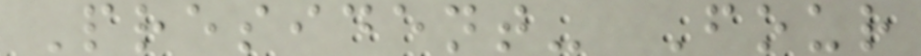President- Four
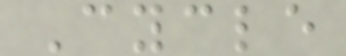Cycle
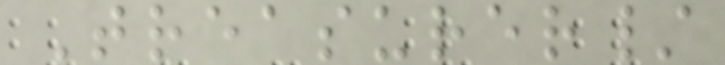Treasurer/
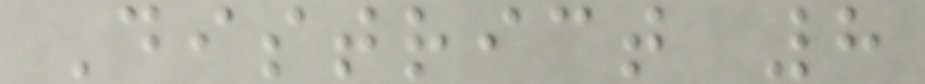District 8
